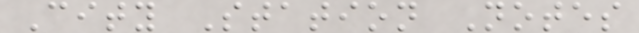City Station Notes
